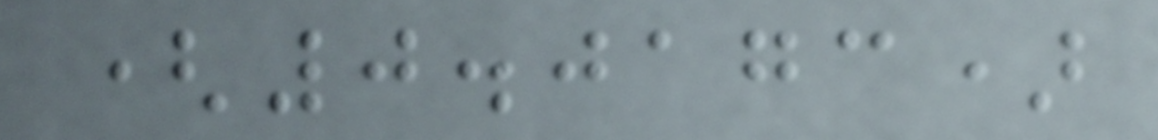(0.0173)
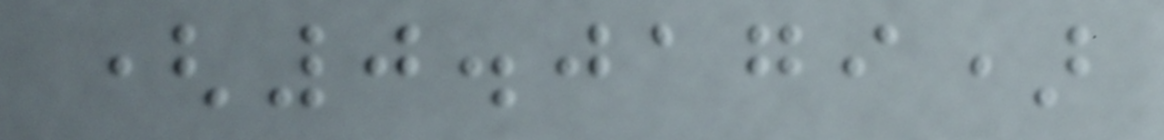(0.0179)
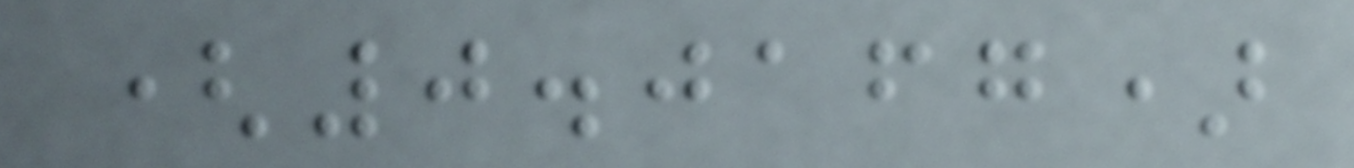(0.0167)
